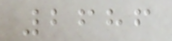2686
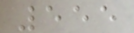555
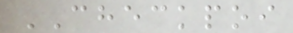CHECKPOI
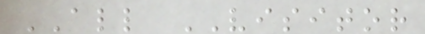ALL VISITOR
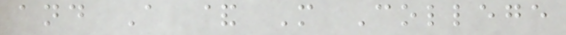and A & M College
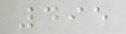495
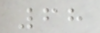68
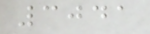3041
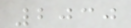2030
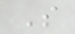S
